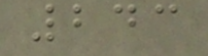243
